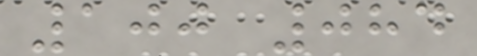100 084
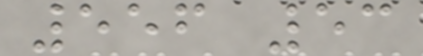556 53
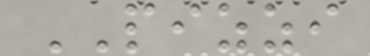PIZZI
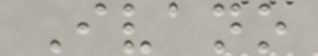Ivano
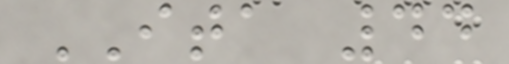ITA 44
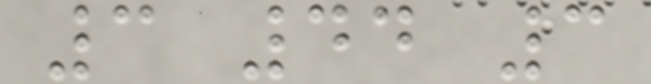3 44 3
